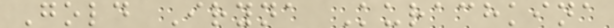Gold Iryna Kurachkina
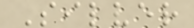Silver
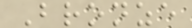Bronze
